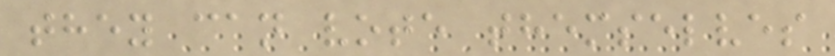they can vote themselves
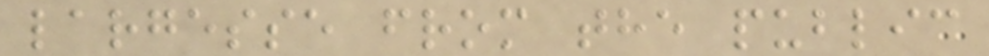largesse from the public
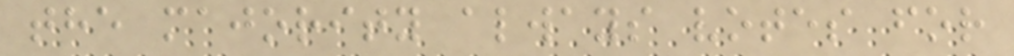the majority always votes for
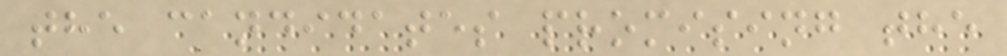the candidates promising the
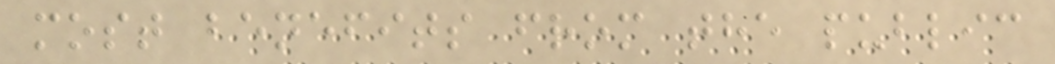most benefits from the public
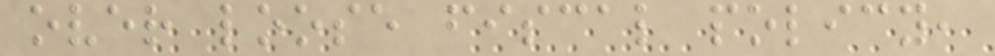over loose fiscal policy,
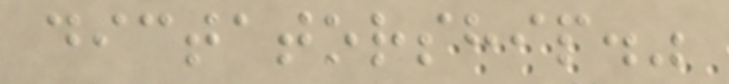dictatorship."
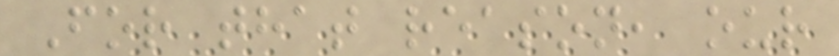For that reason, our
